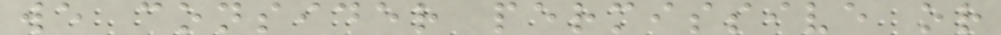we consider permissive or
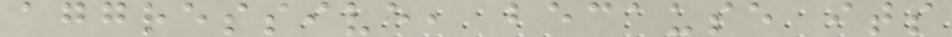aggressive, because its
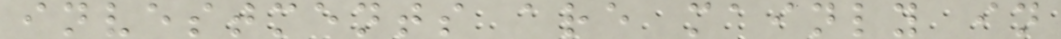investments are mainly in
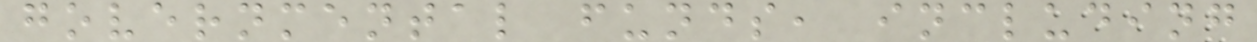governmental funds, including
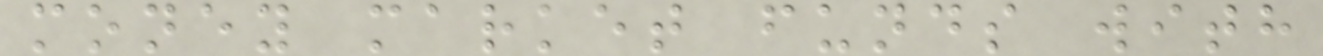money market funds with
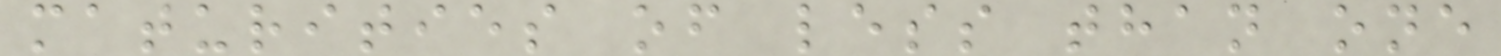maturities of less than one
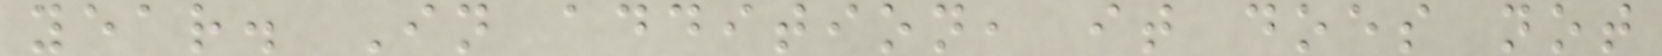year. In addition, it does not
